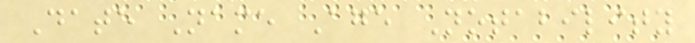Date Name Age Notability
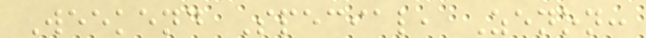Weekend Special, Zenon:
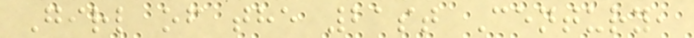Girl of the 21st Century,
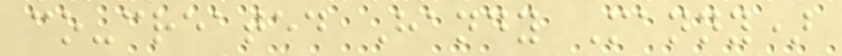co-created Handy Manny)
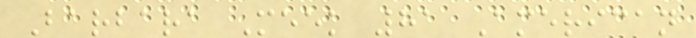Barbara Meek 81 American
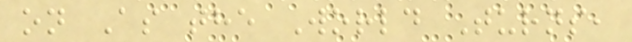on As the World Turns,
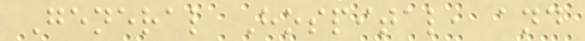General Hospital, and
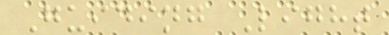Guiding Light
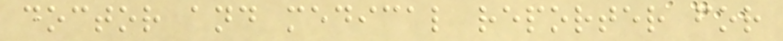doctor and medical reporter for
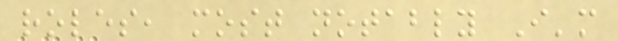roles, most notably I'm
